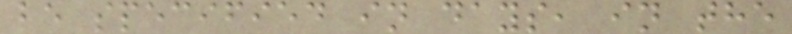be specified in days, in the
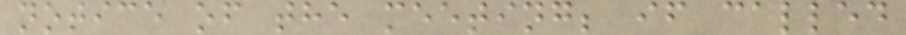notice of the meeting; if called
